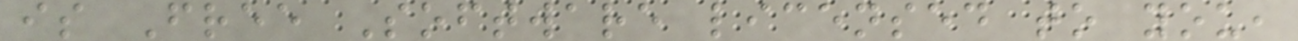is Free Software licensed to you,
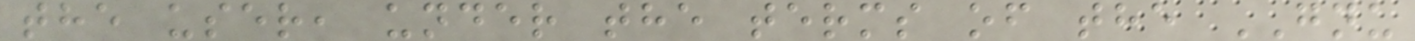the user, under the terms of the GNU
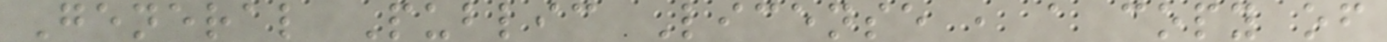General Public License , a copy of
